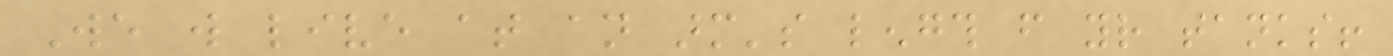We will live at an arm's length from your tanks!
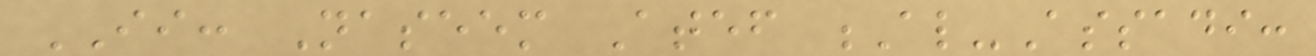II: Naseem Atef Al-Assadi:
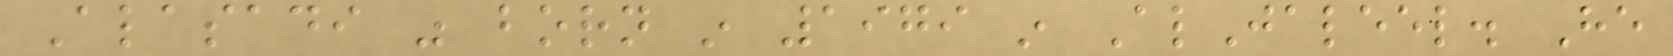Alasadi was born in 1979 in AlJaleel. He
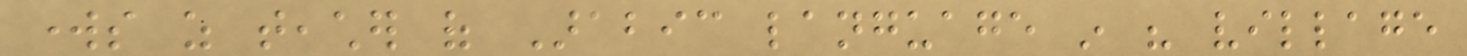works as teacher of Arabic language in his village
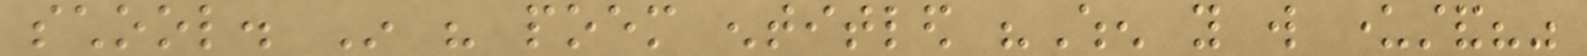school. In his poem entitled "When you will understand?"
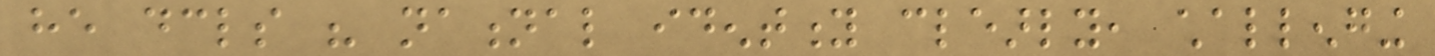he declares his national identity clearly, challenging
